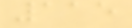115
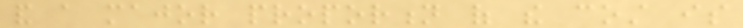and a major proportion of the cost is
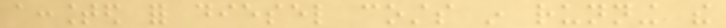accounted for diesel costs in running the
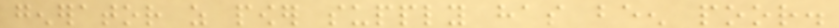generator as power supply has been poor.
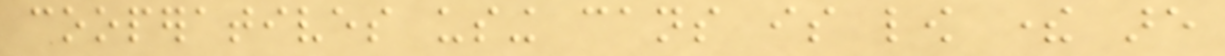cooperatives using cans is low there are
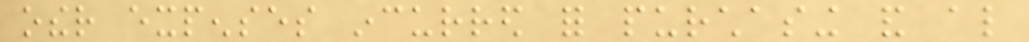other expenses incurred for purchasing and also
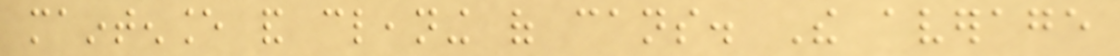maintenance and cleaning of cans. The average
